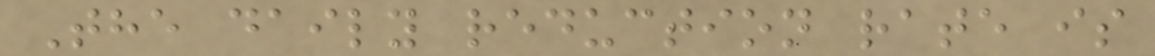The daily reduction rate is
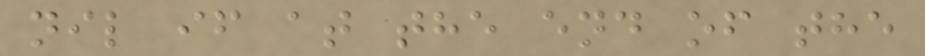nil if at the end of the
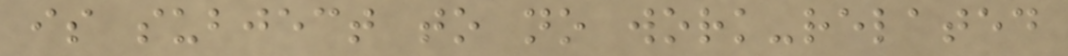is subject to no work-related
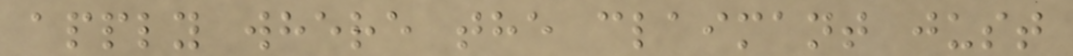apply where the claimant just
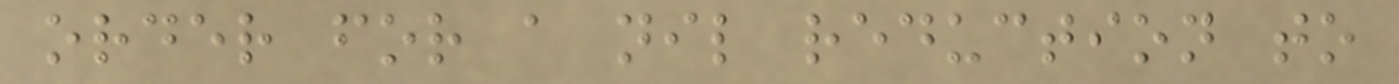order for a nil reduction to
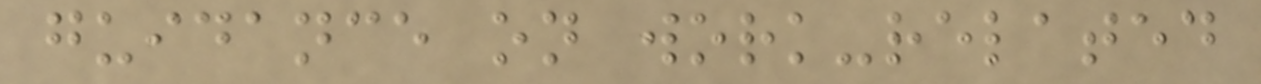guidance on work-related
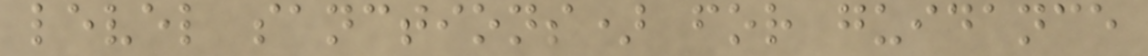level sanctions) for guidance
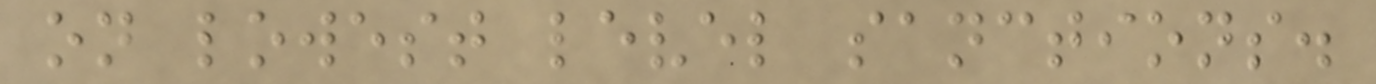on lowest level sanctions.
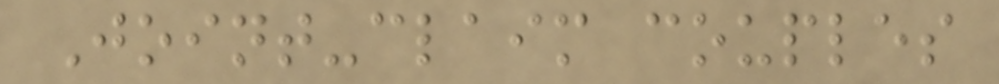Joint-claim couples
